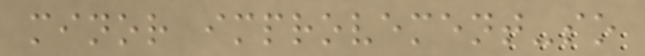minor improvement-so
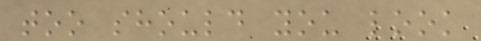too should you look
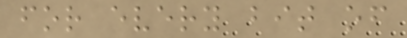for every bit of
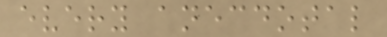every anecdotal
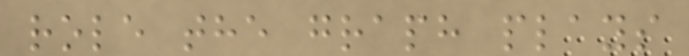role the graph plays
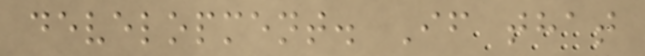development. If that
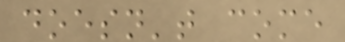doesn't come
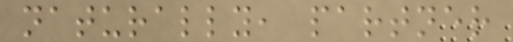naturally, partner
